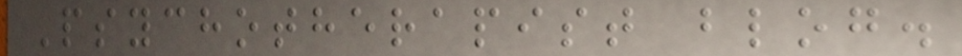Psychotherapist blog.
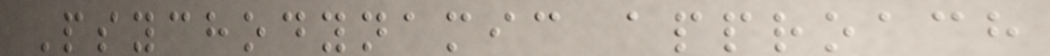Psychodynamic approach
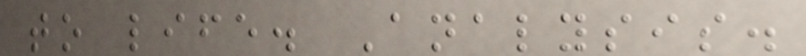to life. Analysis.
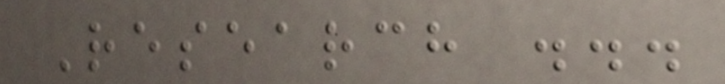Research ...
